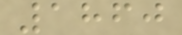1860
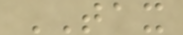TAX
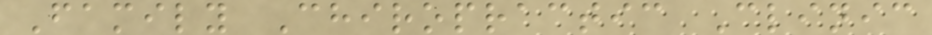Family Chiropractic Clinic
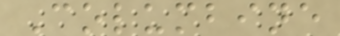Columbine
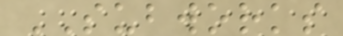SUBWORKS
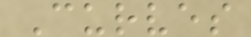Curves
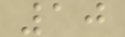10
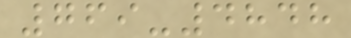769-4848
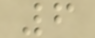6
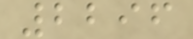2296
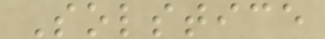Solstice
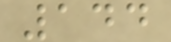144
